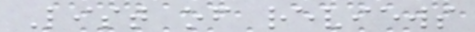List of reviews
